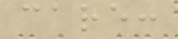care:
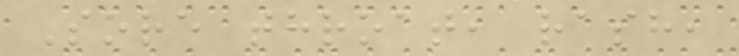Sore throat, rash,
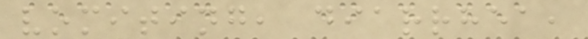vomiting, diarrhea,
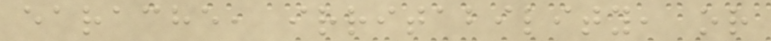earache, irritability, or
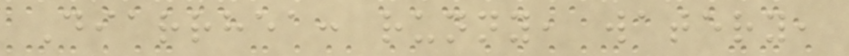Diarrhea: runny, watery,
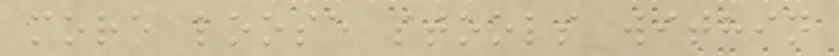more loose stools within
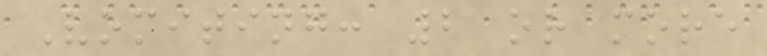Vomiting: 2 or more
